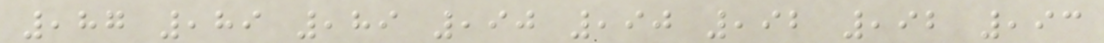,87 ,89 ,89 ,90 ,90 ,92 ,92 ,93
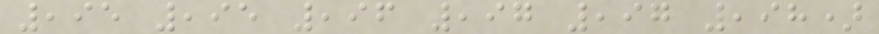,95 ,95 ,96 ,97 ,97 ,98)
